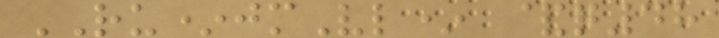RU*jmVl* &q48
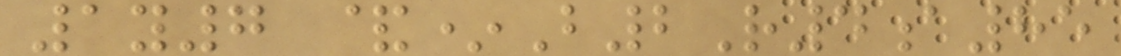1y7 &*B2R4a85
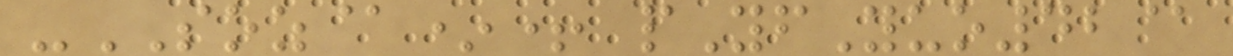-SOZ@*+ pYfYuo42@
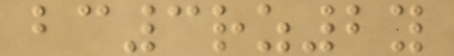bc3rz2y
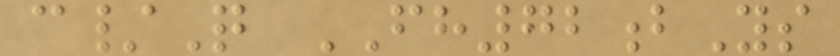c/Q FH72bYs
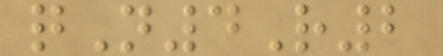qN4R2
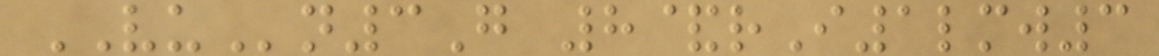VUn3G 8&rI1lmw3
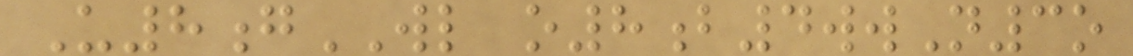U8gWL o8b4wwN3o
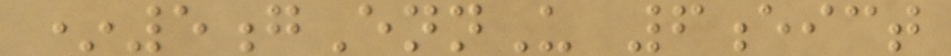*5gEnnU 6eict
